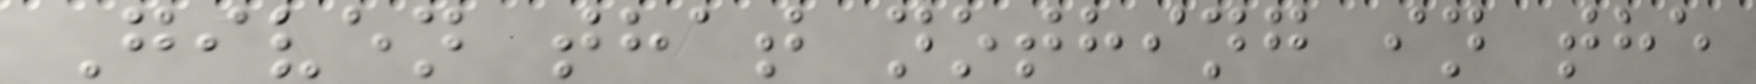Given that nothing in the
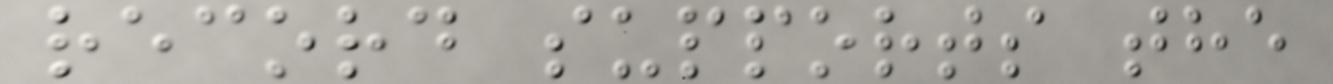record supports the
